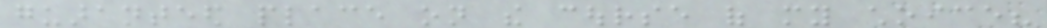guaranteed place on the course of my choice?
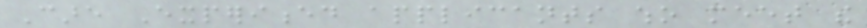Care Experienced applicants who meet the
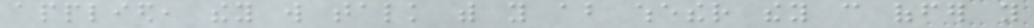applied, they will talk with you about whether they can offer you
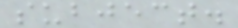subject.
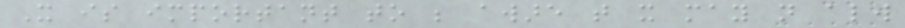It is important to be aware that it may not always
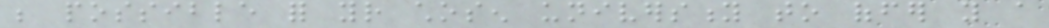be possible for your chosen university to offer you a
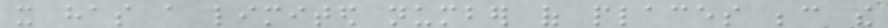it has a limited number of places because the
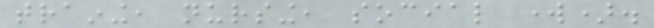training, nursing, social work).
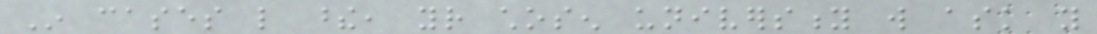In cases like these, your chosen university will ask you
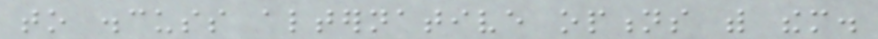to discuss alternative options with them.
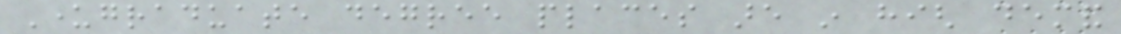Undergraduate degree places are in high demand
